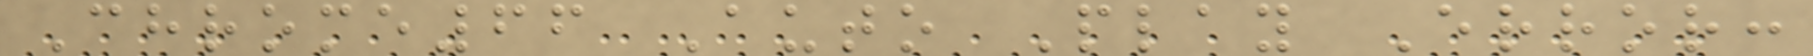Chrome66 Auto Play Error:
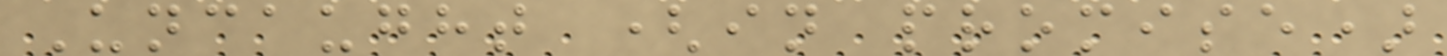Uncaught (in promise)
